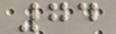74
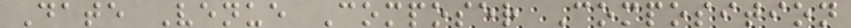Date Venue Composer Composition
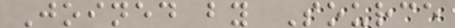Joined by Source
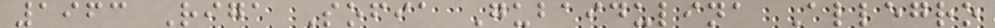1963 Riga Sofia Gubaidulina Allegro
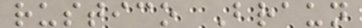rustico Braun
